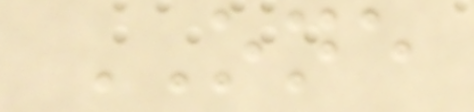ONE
